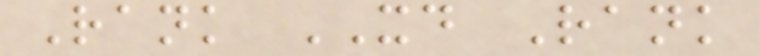Rank XD Rank
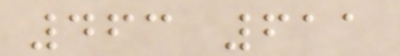463 611
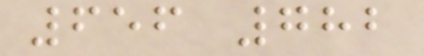656 782
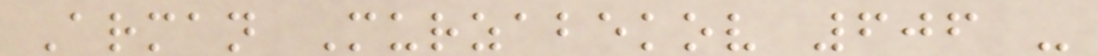Arman Murzabekov 606 -
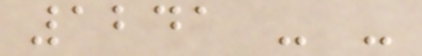1241 - -
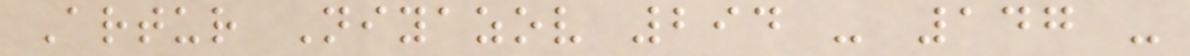Artur Niyazov 294 - 147 -
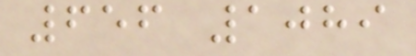656 1089
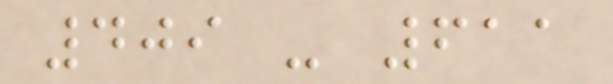409 - 611
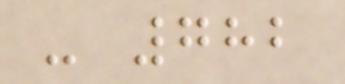- 782
